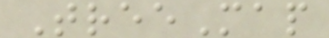TreeMap
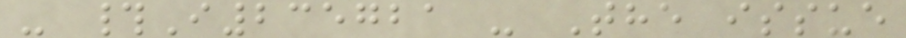- #I235721 - The issue
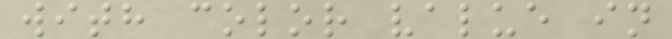with color value in
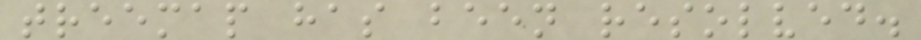treemap has been resolved.
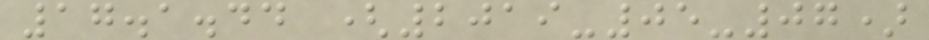17.1.44 (2019-05-07)
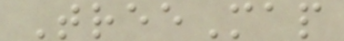TreeMap
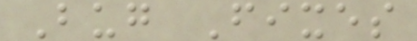Bug Fixes
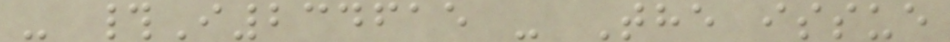- #I234615 - The issue
